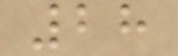28
